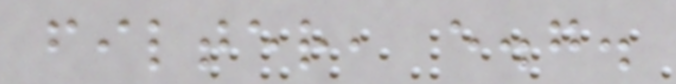filter, e.g.
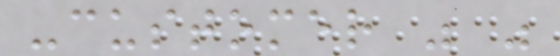-customer " "
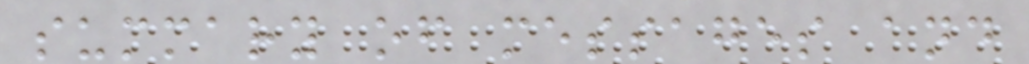summary of messages and
